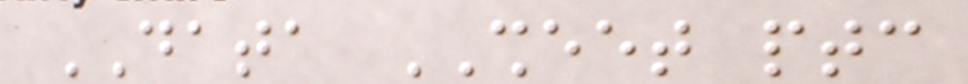DATA SHEET ptc
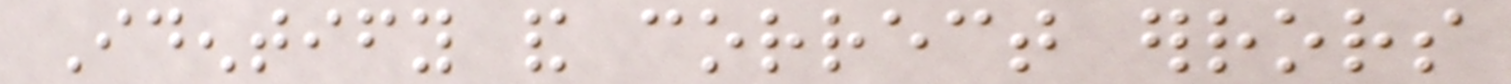Identify and correct errors
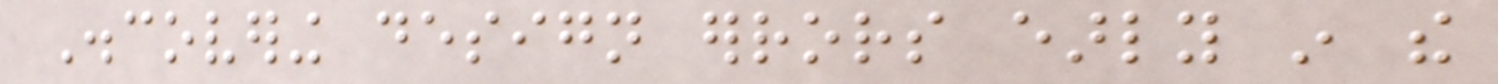Discovering design errors early in the
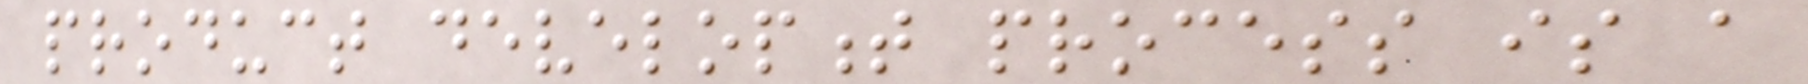product development process is a
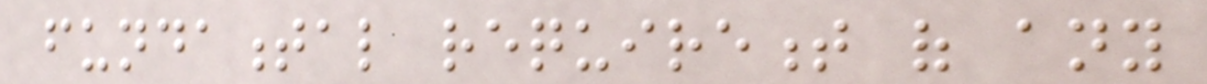fundamental requirement of any
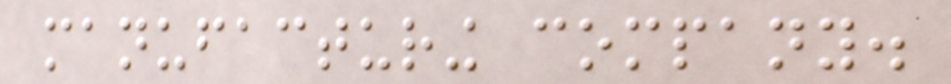manufacturing company.
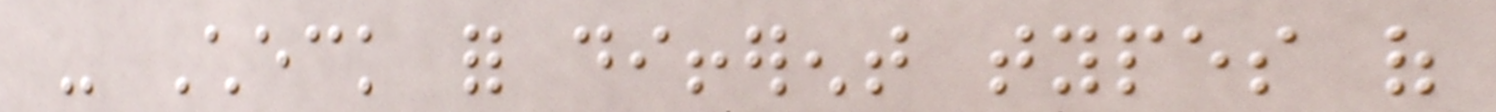- Check for different types of
